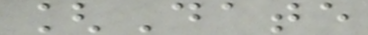[Date
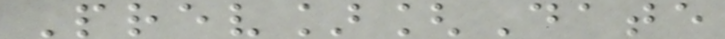Prev][Date
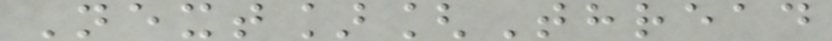Next][Thread
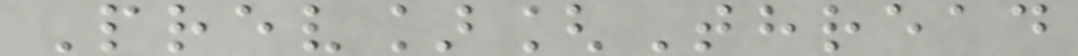Prev][Thread
